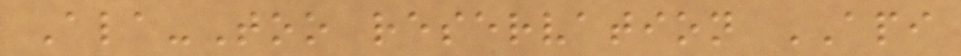Ala-Too reservation API
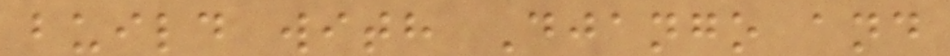build with Django and
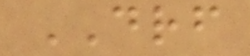DRF
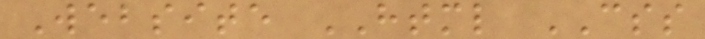Website HTML CSS
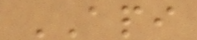API
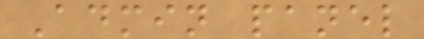Admin panel
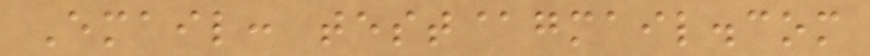Email: test@gmail.com
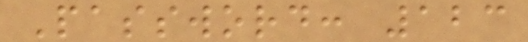Password: 123
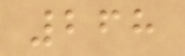268
